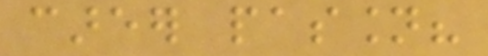career passion?
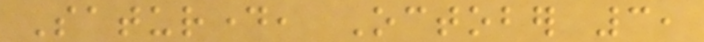Saturday, October 3,
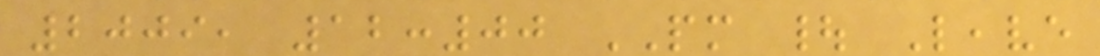2009, 12:00 PM | Leave
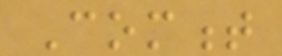Comment
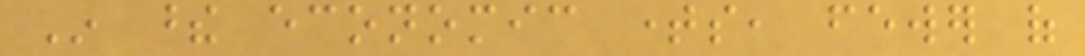In these economic times, fewer of
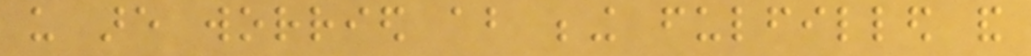us are worried about being fulfilled and
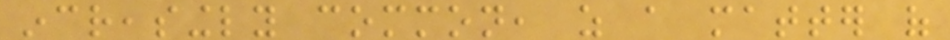increasingly common, as a matter of
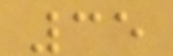35
